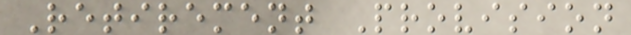Retirement Provision
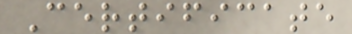Certificate
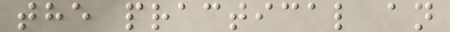the practical an
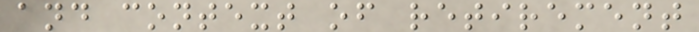and context of retirement
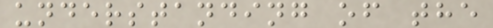understanding of the
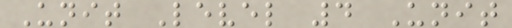Unit Level 4 Unit
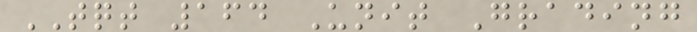TQT 164 Unit Grading
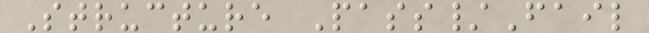Structure Pass/Fail
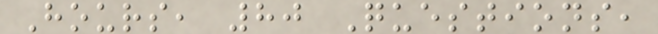Hours, 80 Questions,
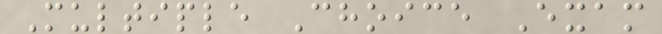Multiple Choice Exam
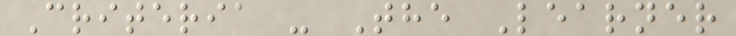Criteria - The Learner
